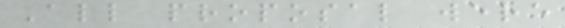All proposal were
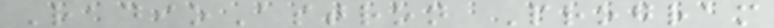RadioAstron Program
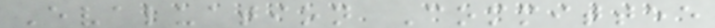Evaluation Committee
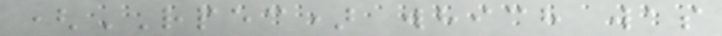(RPEC) which was
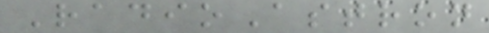RadioAstron
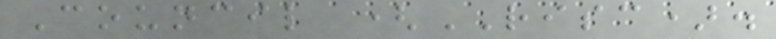Council (RISC).
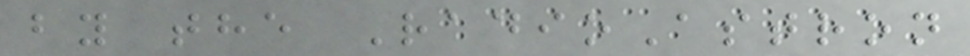by the RadioAstron
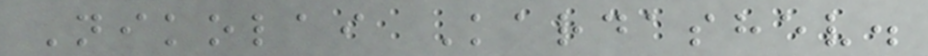Nikolai Kardashev.
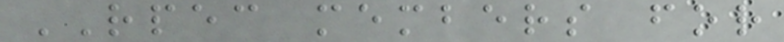RPEC members for
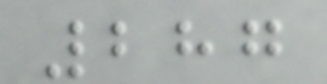287
